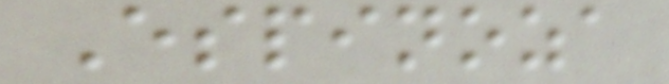Espinoza
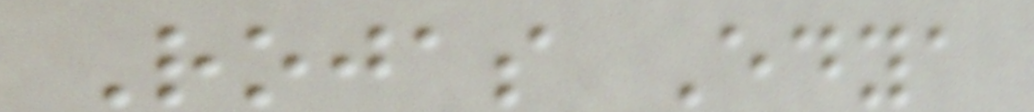Rojas Edya
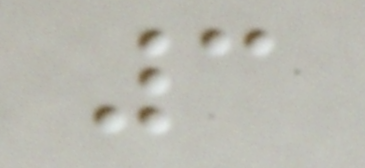3
